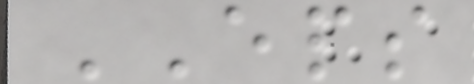EPS
